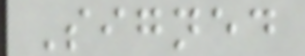Signed
